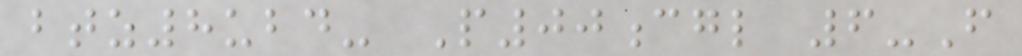btz8ubd- P00cgl 6-F
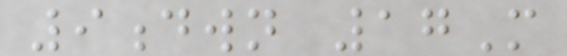9dwn 17M
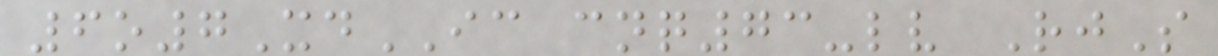6o7XdIC cnq73-lv RjS
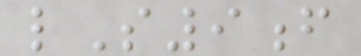lS9f
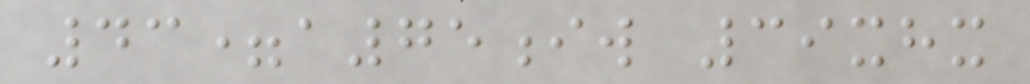43=a75iw 39xhx
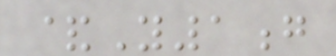&Y1g
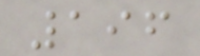196
